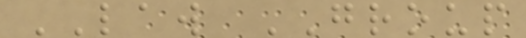LAW GROUP
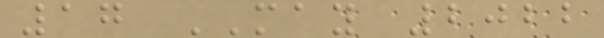17 MAY 2022
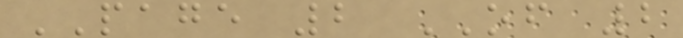PAGE 2 OF 2
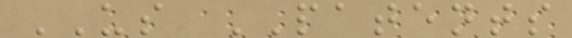US PATENTS
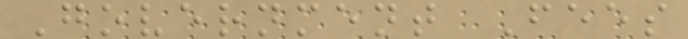Government Fees
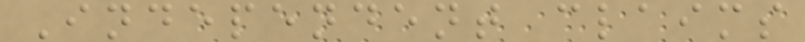Independent claims
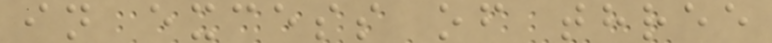in excess of three
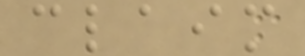claim
